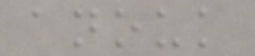anouk
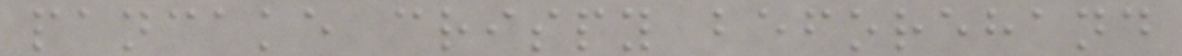pancake crispy beforehand
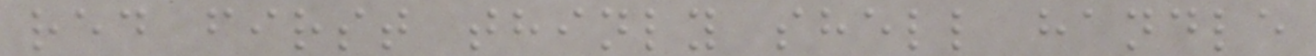red first thinly shell handle
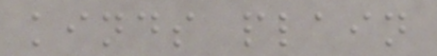kinds plain
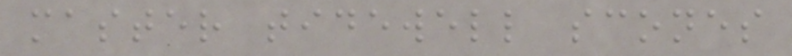master tidewell scones
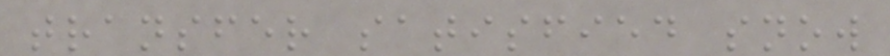transfer satisfied snow
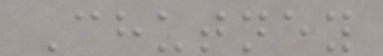Chutney
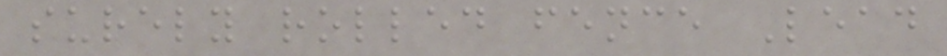surely rolled fence Lead
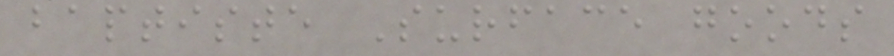baptiste Surface goods
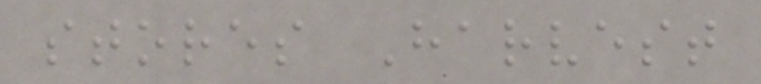stores Harvest
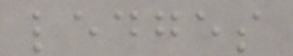ledges
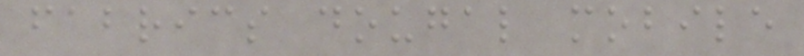fabrics dougal mobile
